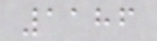1186
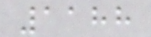1188
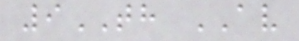9TH AV
